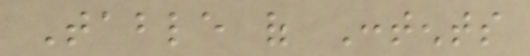Table of Contents
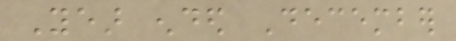Year ended December
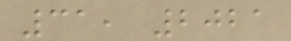31, 2021
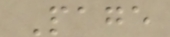Page
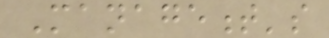Management's
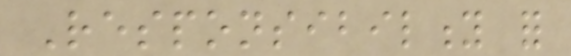Responsibility for
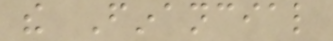the Financial
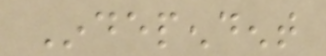Independent
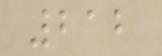212
